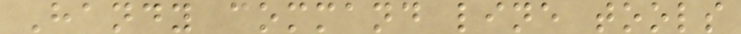Handy command line tools
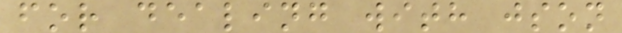for dealing with json
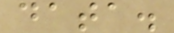data.
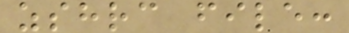zshrc file:
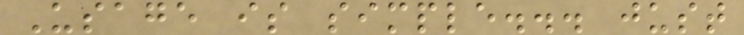Usage is simple... just
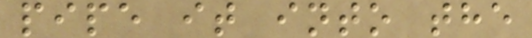pipe it into the
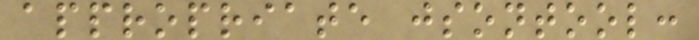appropriate jsontool:
